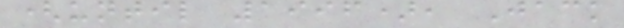(until 1996), Jack
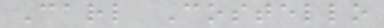Carl Costello
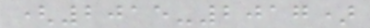(2015-2017)
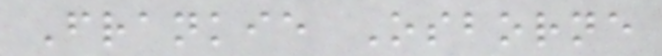Frankie Osborne
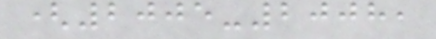(2005-2008,
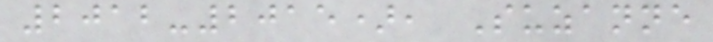2012-2015), Suzanne
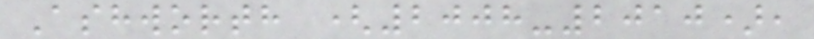Ashworth (2008-2010),
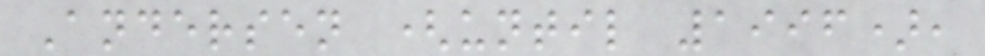Andersen (until 1996),
